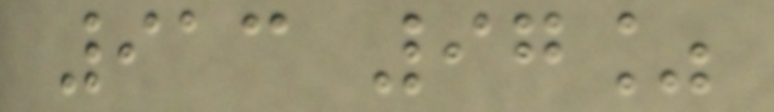913 97%
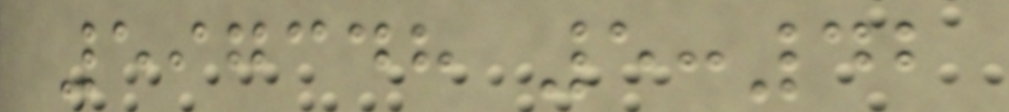597348 5:42
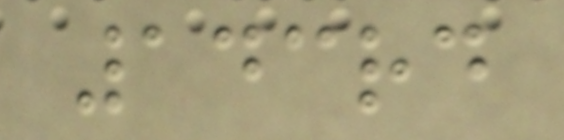143rd
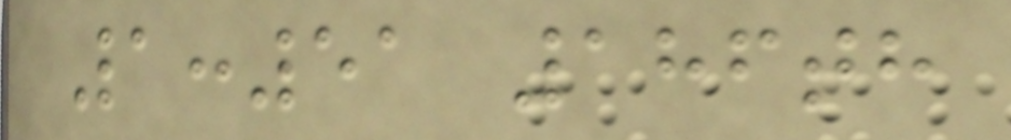1:51 186th
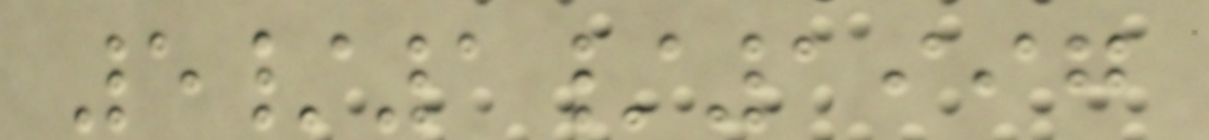5/1/1997
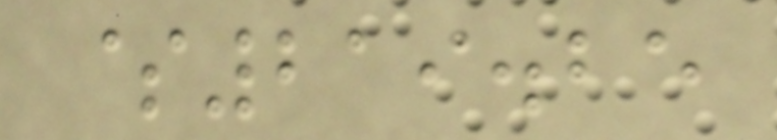$219.25
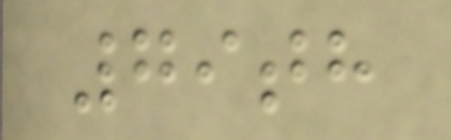79th
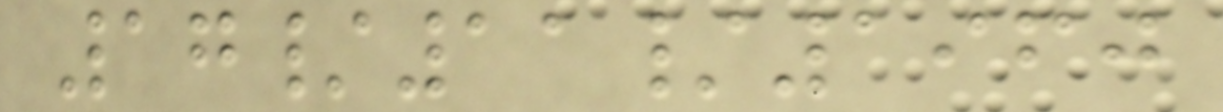17/11/1960
